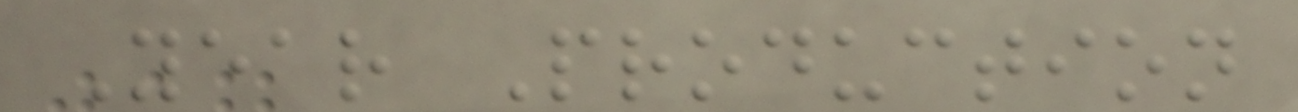Year Production
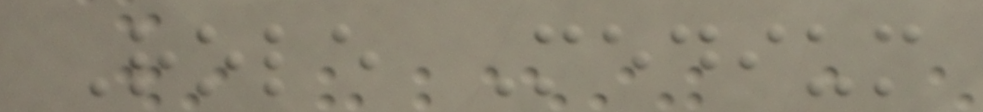Role Medium
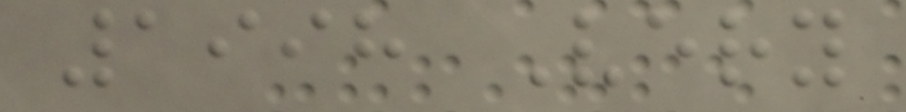1998 Very
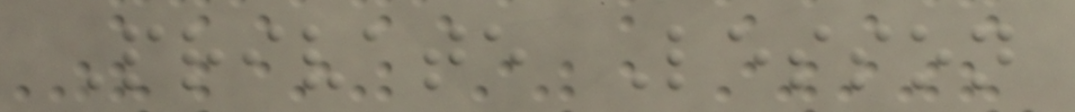Private Lesson
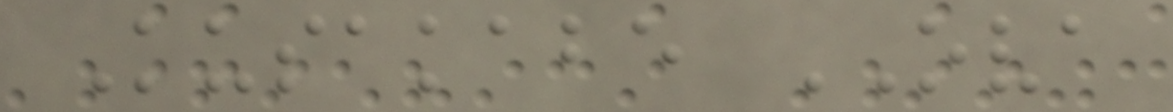Kusakabe OVA
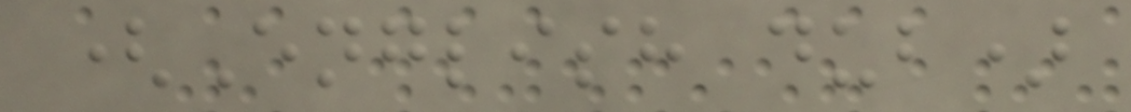(English dub)
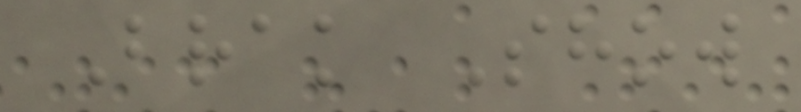Brak Show
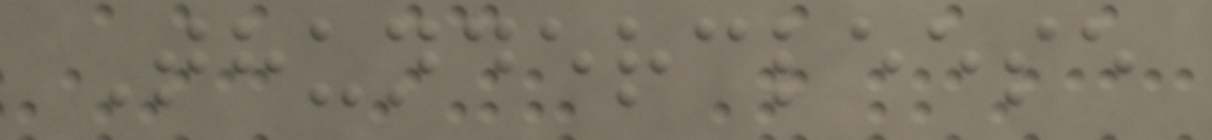Thundercleese
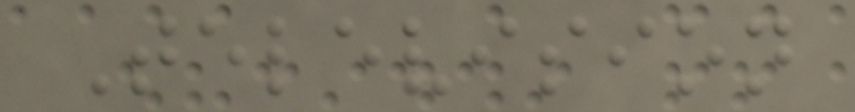Television
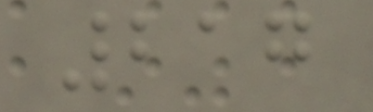217
